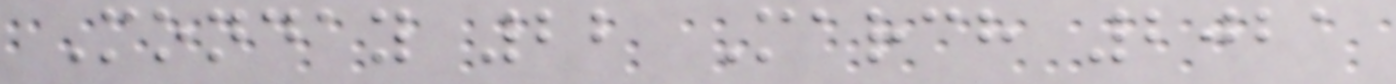Monday 22 March 2021
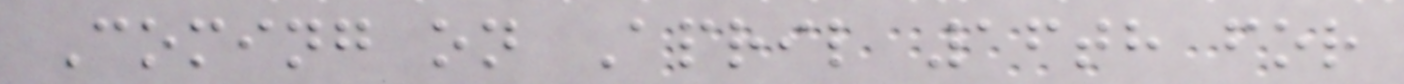Coming on April 16th for
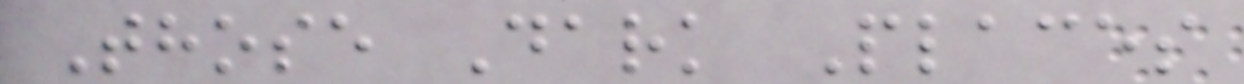Those Dark Places
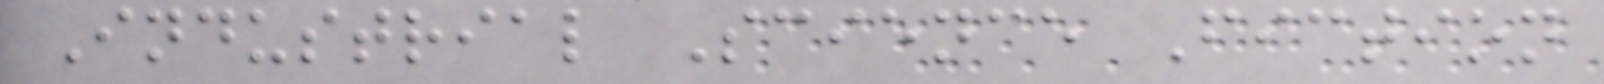Industrial Science Fiction
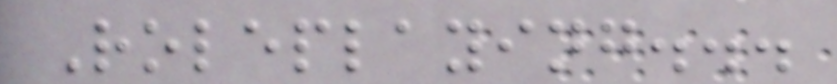Roleplaying...
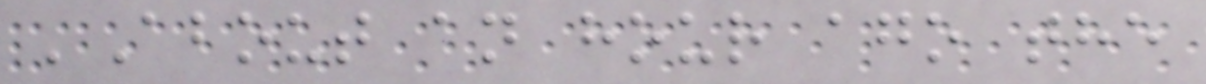'About an hour ago the
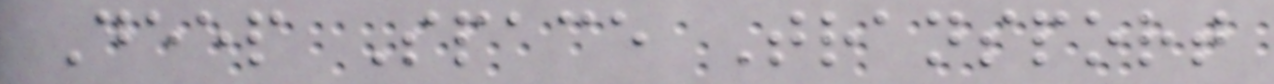Deep Space Transport
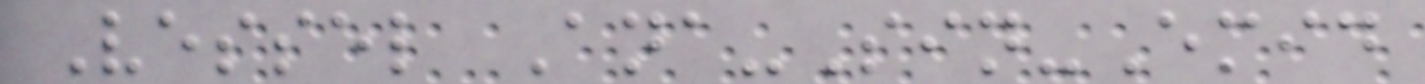Vessel Ana-Sin-Emid
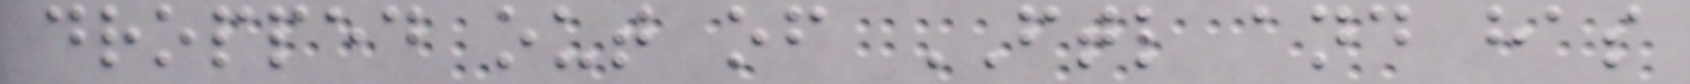dropped out of FTL and has
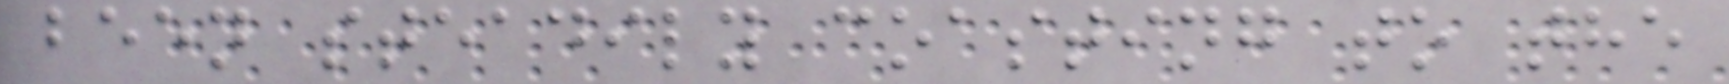been steadily coasting to the
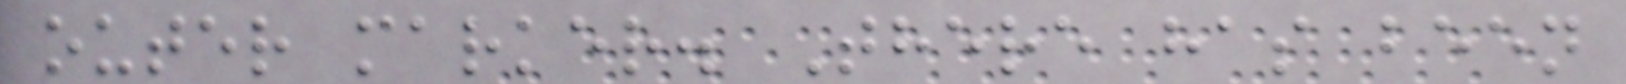outer marker. There has been
